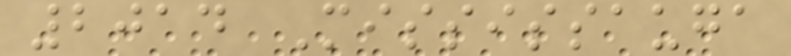2014 Mississauga
